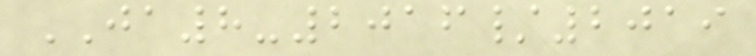JA8-2016/2019
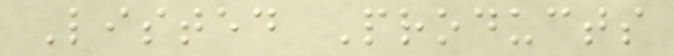Listed Products
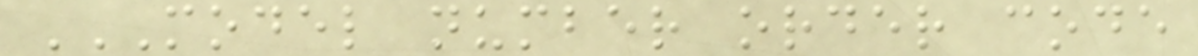MODEL NUMBER ORDER CODE
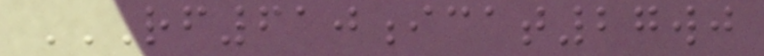RF610ICAT27WJ
